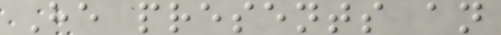He presents an
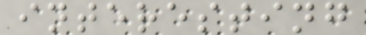interesting
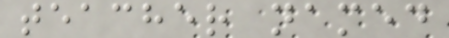teacher named
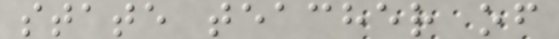state teacher of
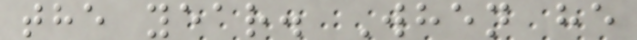the year. When he
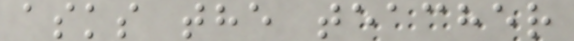asks the teacher
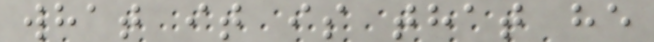what it is that he
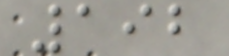192
